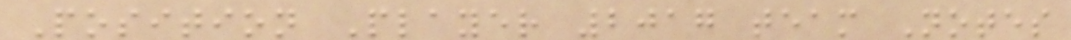Position Player 2017 team Notes
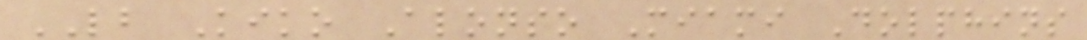LB Kiko Alonso Miami Dolphins
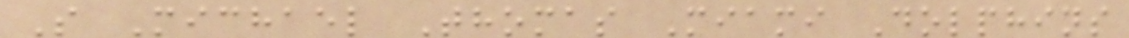S Michael Thomas Miami Dolphins
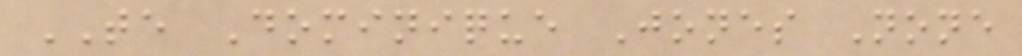TE Dominique Jones None
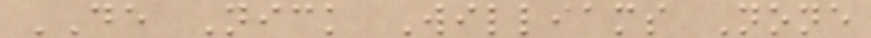DE Nick Williams None
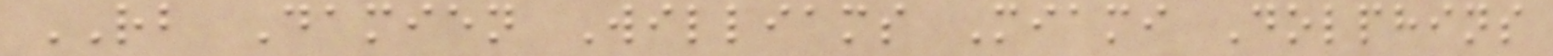RB Damien Williams Miami Dolphins
